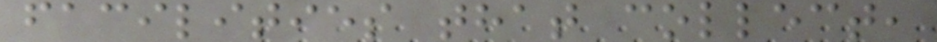facilities that collect,
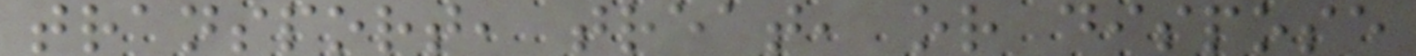transport, treat, or dispose
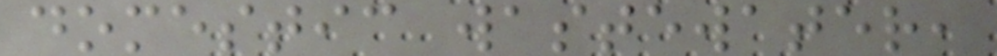domestic wastewater,
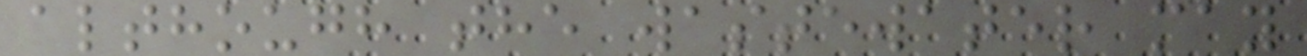although the wastewater may
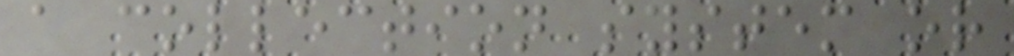a collection system or
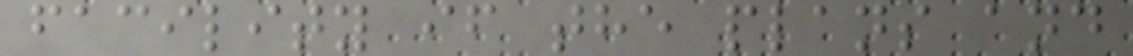facility if the plans and
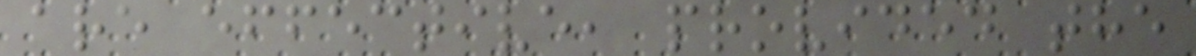are effective, provided the
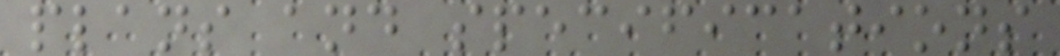plans and specifications
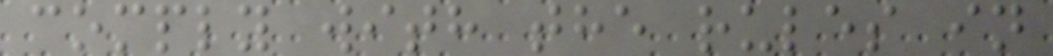comply with the rules in
